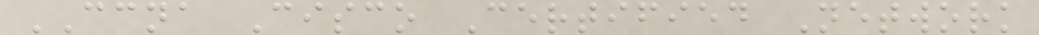CCNA Cisco Certified Network
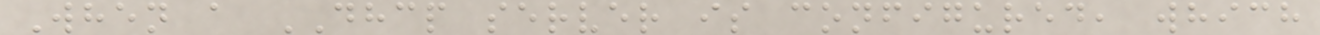When a DHCP server is configured, which
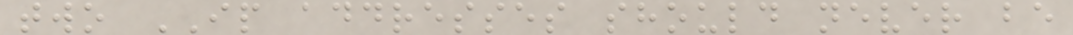two IP addresses should never be
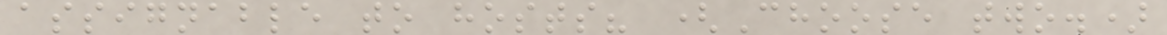assignable to hosts? (Choose two.)
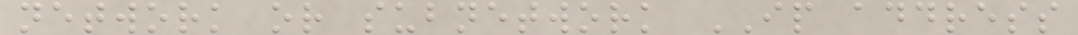network or subnetwork IP address
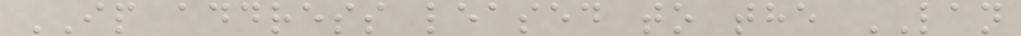IP address leased to the LAN
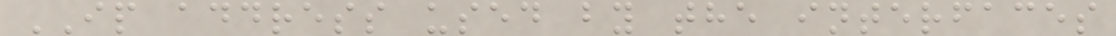IP address used by the interfaces
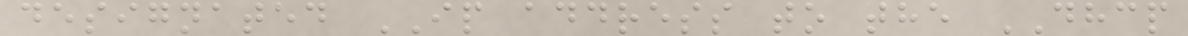designated IP address to the DHCP
